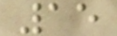15
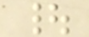|
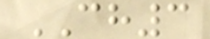CH3
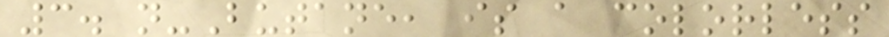3. n-Butane, is a colorless
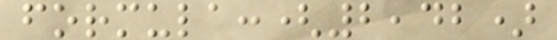formula:(2,42)
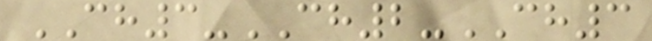CH3-CH2-CH3
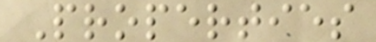Properties
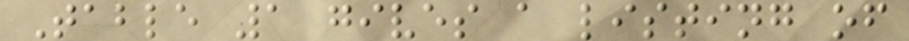Table 1 gives a listing of
